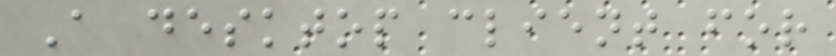A desktop client for
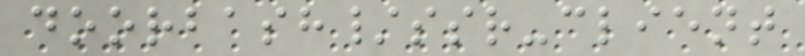doorbash/ssr-client
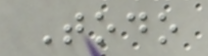Todo
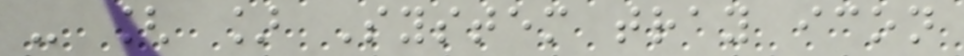- [ ] System tray icon
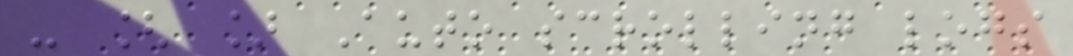- [ ] Auto scrolling logs
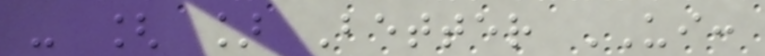- [ ] Better UI:
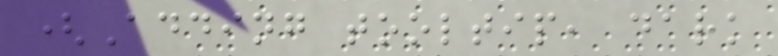(Adding tooltip, dark
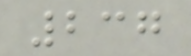237
